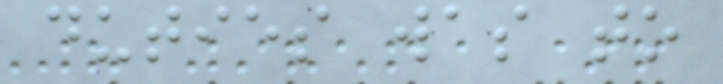duties was to
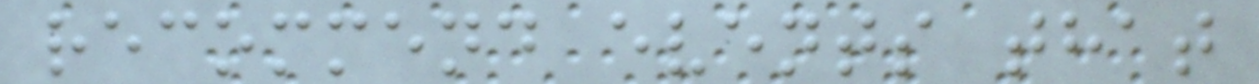recommend events that
